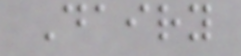Dairy
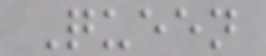Queen
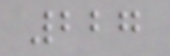227
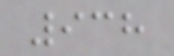938
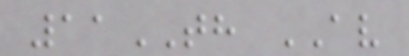11TH AV
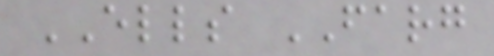ELLS FARG
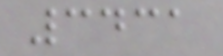3431
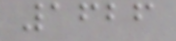1626
